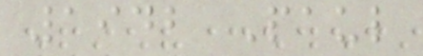1942 Paul
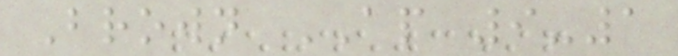Brown AP 9-1
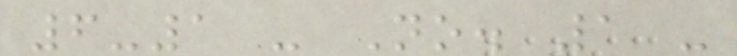6-1 - No. 1 -
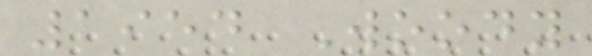1954 Woody
